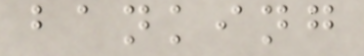banking
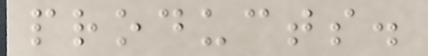products.
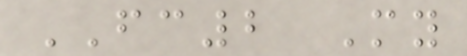FC2 My
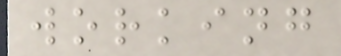working
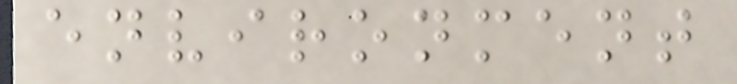environment
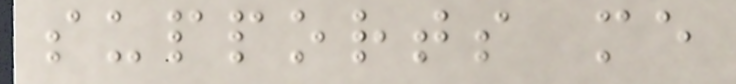supports me
